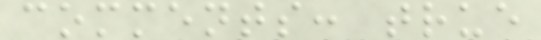comments: true
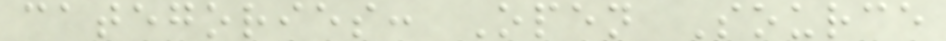categories: Open Source
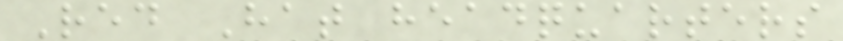Red Hat headquarters
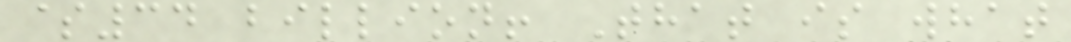$34 billion! That is what
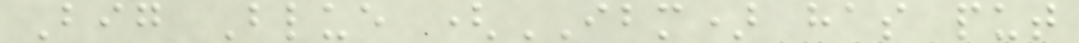Big Blue (IBM) has put
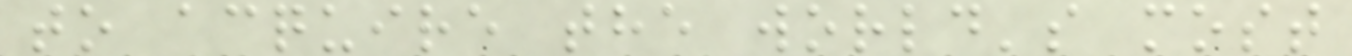to acquire the world's most
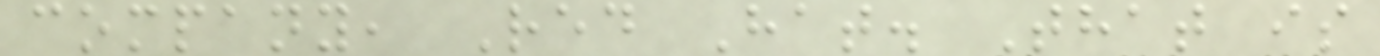company, Red Hat. That is
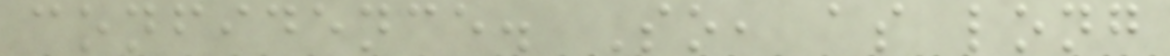confidence. So, as long
